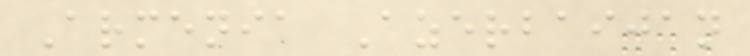Armenia Azerbaijan
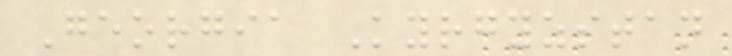Georgia Kyrgyzstan
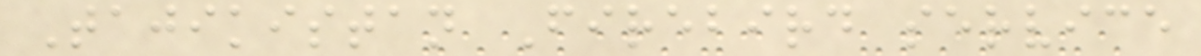Tajikistan Firebird service
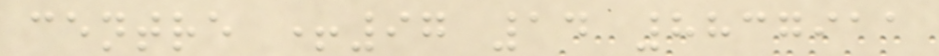centre +97 14 8837911
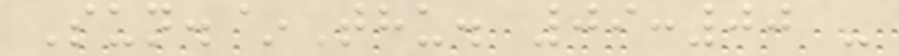Sun.~Thu. 09:00 -
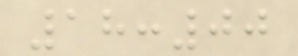18:00
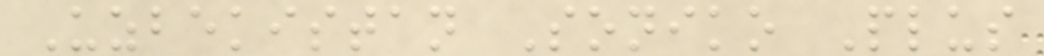Uzbekistan Soniko Plus
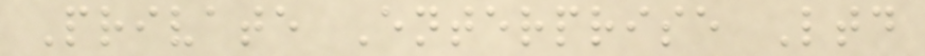Private Enterprise Ltd
